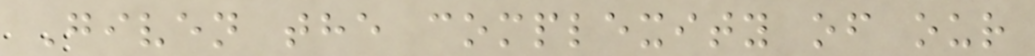Given the complexity of our
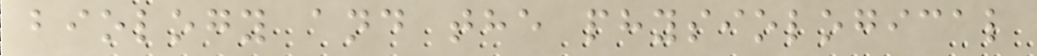biology and the physiological
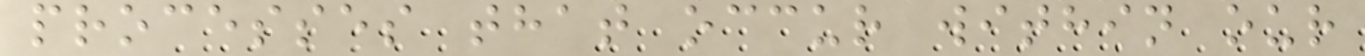processes that occur within our
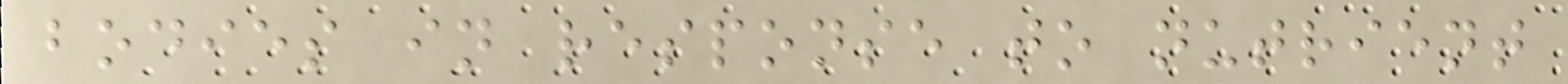bodies in response to nutrient
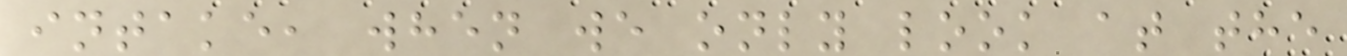intake, when we only look at the
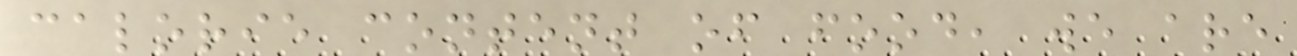calorie content of food, we are
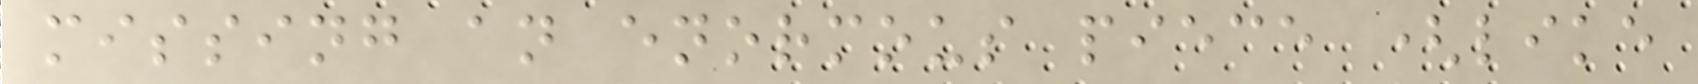missing an enormous piece (like
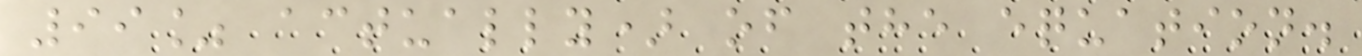99% actually) of the equation.
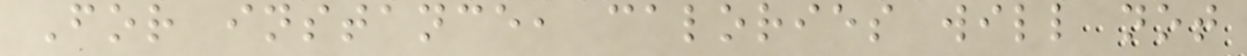For instance, calories will not
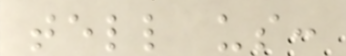tell us:
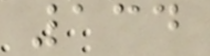134
